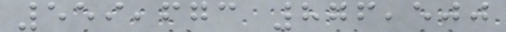559,673 876,500
